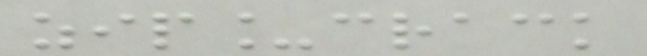zip_crack
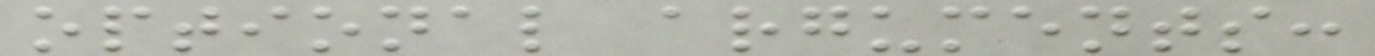optional arguments:
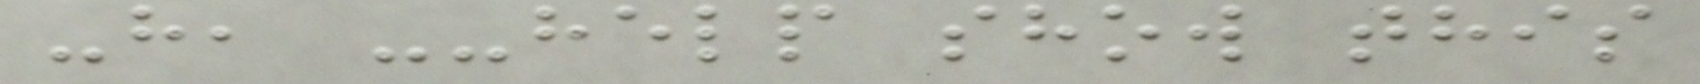-h, --help show this
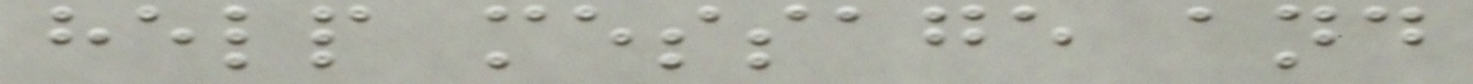help message and
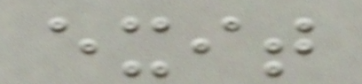exit
